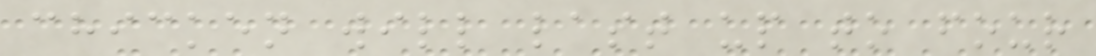chicken will last up to four
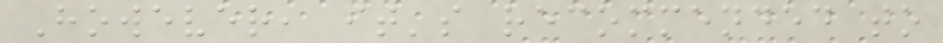However, it's recommended to
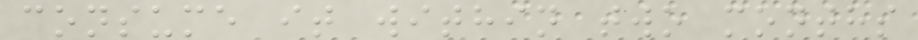consume it within two months
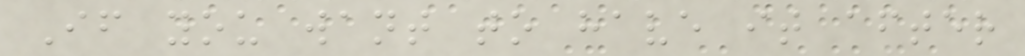If you want to have it after
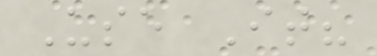Use It?
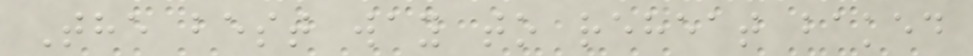The best way to reheat baked
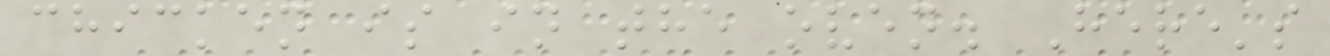chicken is in the oven. Here's
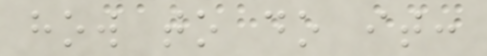how to do it:
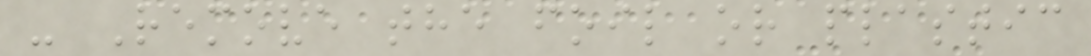- Remove the foil or plastic
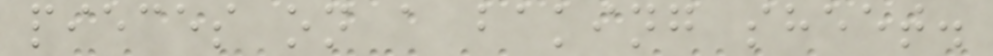pieces on a baking sheet.
